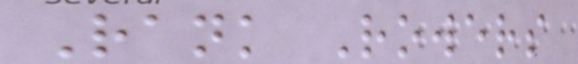Rank Rowers
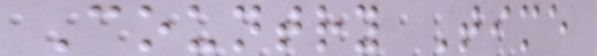Country Time
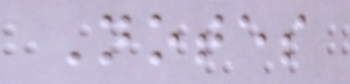Notes
